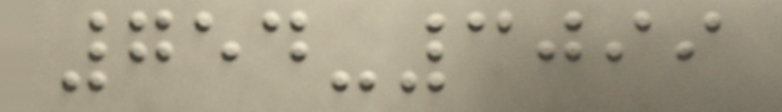754-3099
